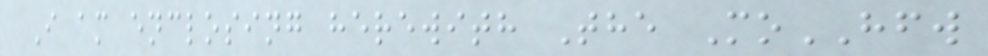I am enclosing herewith The MoHFW
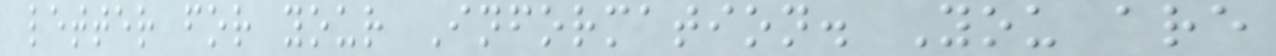letter for your Information. You are
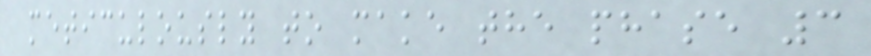meticulously to make the phase 3
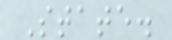State.
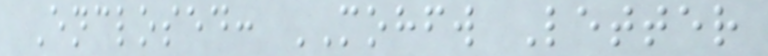Enclosed: MOHFW Letter
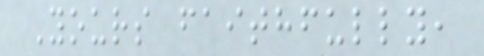Yours faithfully,
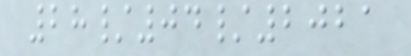28/04/2021
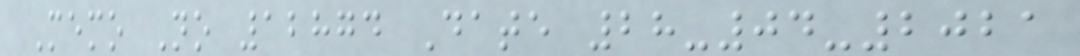Memo No 12874 Date 28-04-2021
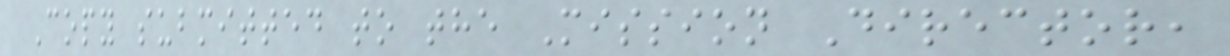Copy submitted to the Mission Director,
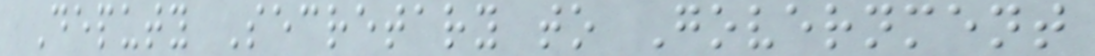Deputy Secretary to Government
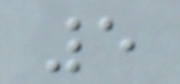5
